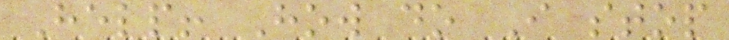Help! How do I stop
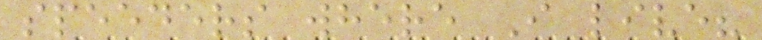speeders where I live?
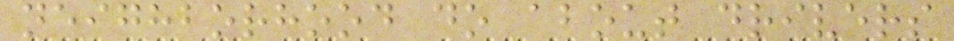neighborhood do about drivers
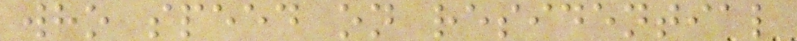who speed on residential
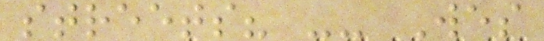streets? -- Wes
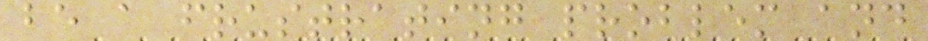be a frustrating problem and
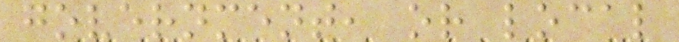government, or local
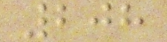208
